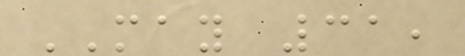MAY 31,
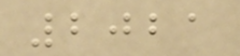2021
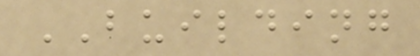BUILDING
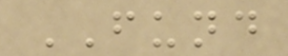FUND
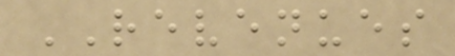REVENUES
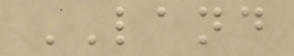LAND
